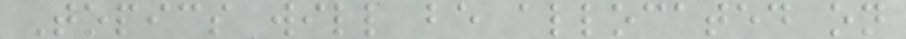Topics will be allocated on
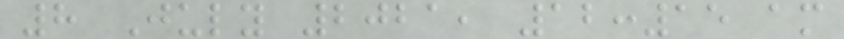8 July 2021, 12:15 am
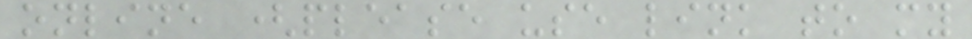online (please use link to my
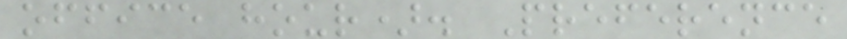office hour). Preference
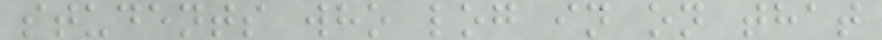students who log in on that
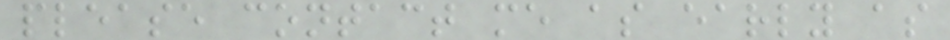please contact me as early as
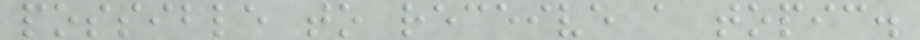possible to receive a topic.
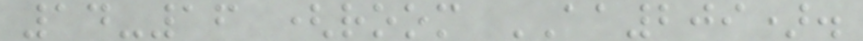14-16 (room AA209).
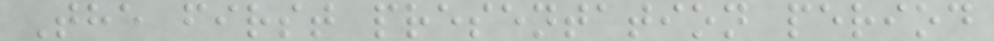The first presentation period
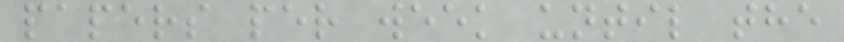papers per week until the
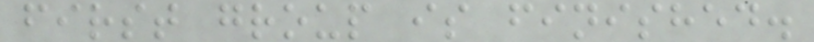first group is finished.
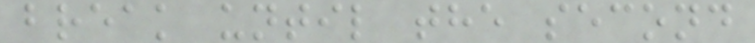break until the second
